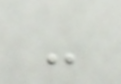-
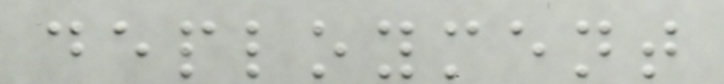deployment
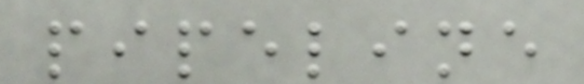pipeline
